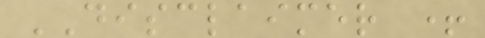DISCLAIMER +
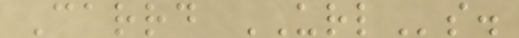Carrd URLs.
